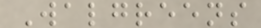Walgreens
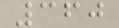360
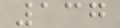137
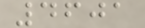4601
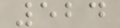524
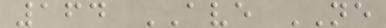164 AVE NE
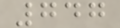747
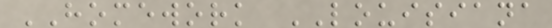HOMEWORK LOUISIANA
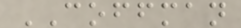COFFMAN
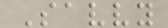Savvy
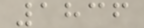1836
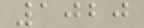1020
